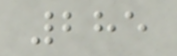285
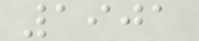1901
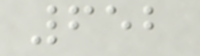652
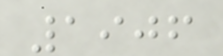1906
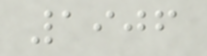1906
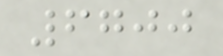6700
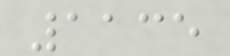1135
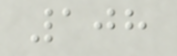108
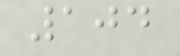104
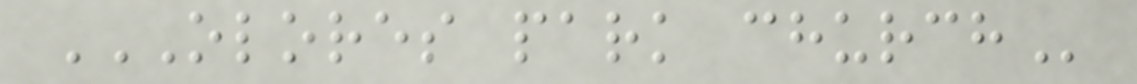OLORES PARK CHURCH
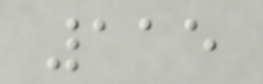115
